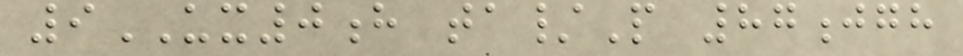9UX0h ta/P 87jgh
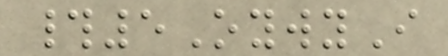#5OywyI
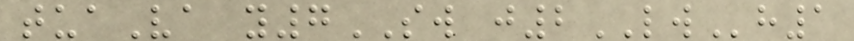tuaVa y7SW j2LWh1
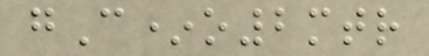gC*o2mtr
